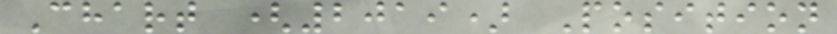Chart (2019) Position
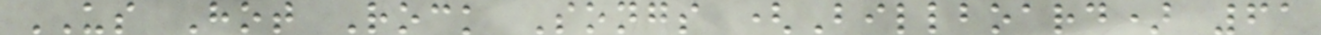US Hot Rock Songs (Billboard) 61
